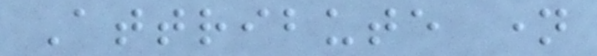Attribute name
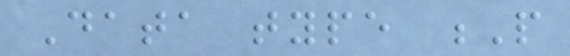Data type P
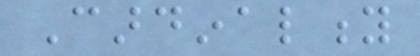Cardinality
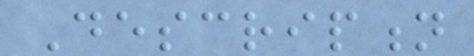Description
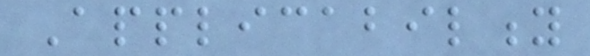Applicability
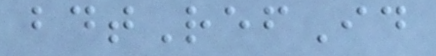bdtRefId
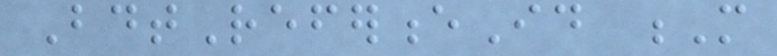BdtReferenceId M
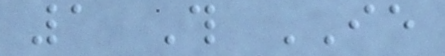1 This IE
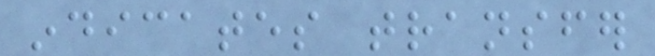indicates transfer
